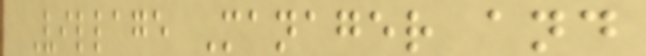Village Manager and
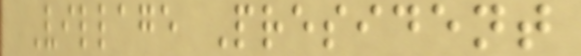Village President
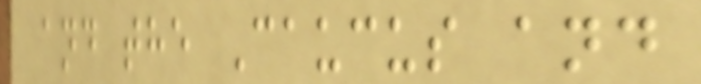and the Caucus and
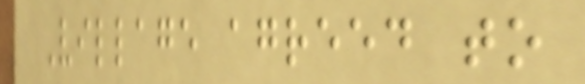Village agreed to
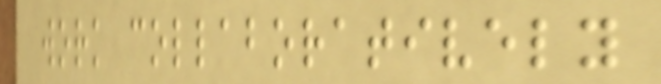work collaboratively
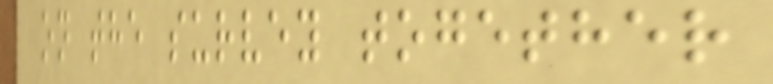on the survey together
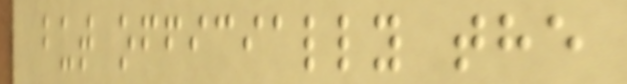but officially the
